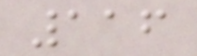116
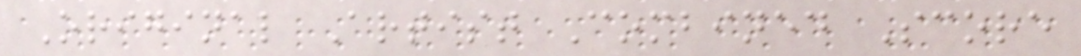Original Artist Combined Score
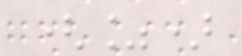(%)
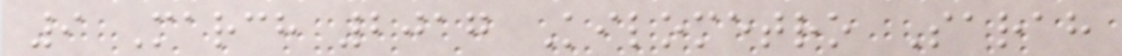9 March 2017 Kilometro Sarah
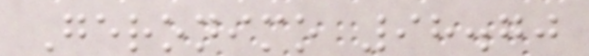Geronimo 98.70
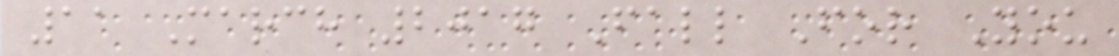11 March 2017 Fall For You
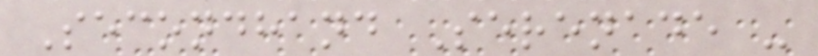Secondhand Serenade -
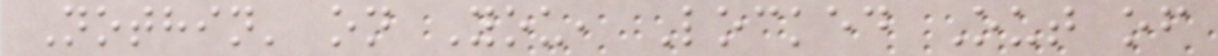Nothin' on You, Locked Out of
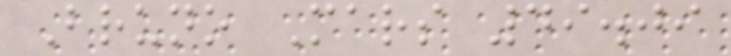Bruno Mars 49.09
